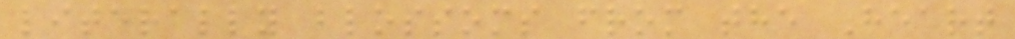literally blossoms from the Heart
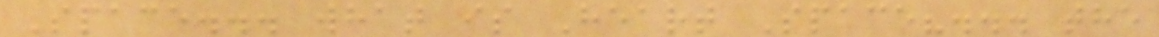Space... what is Heart Space?... the
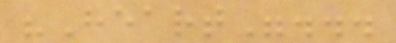"Heart"...
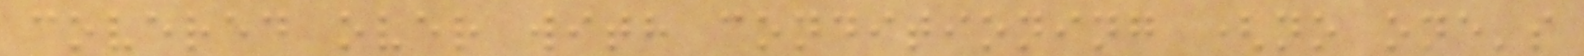covered over with conditioning (no one's
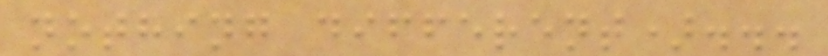nothing different)...
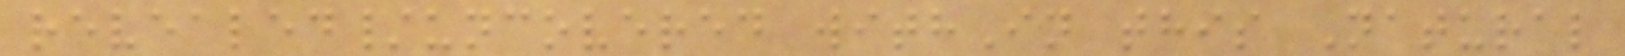revealed/uncovered withIn this Natural
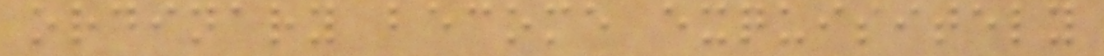ordinary become exquisitely
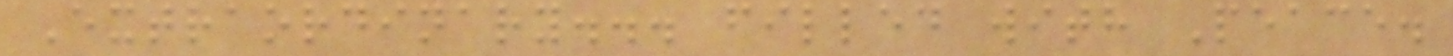Extraordinary... filled with Peace.
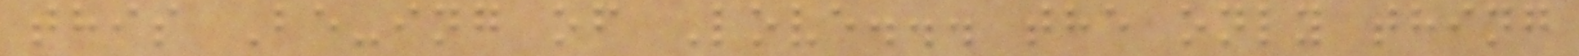this Be-ing of Love... the only thing
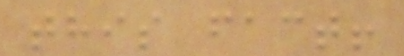this fact!
